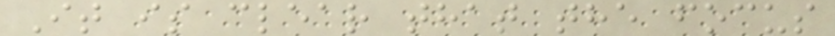It is clear that the focus
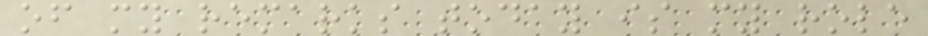of my remarks today is my role
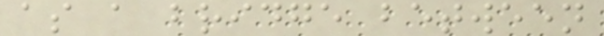as a bridge between
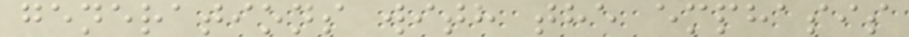generations with the emphasis
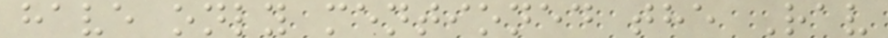have only mentioned the Rav
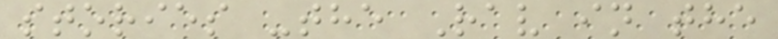stories -the Rav in the
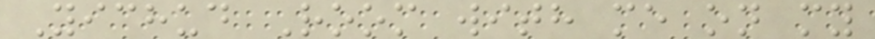Yichud Room with me on my
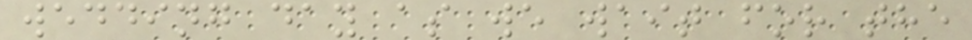wedding day as we wait for the
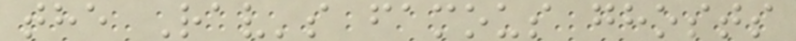the Rav's famous ghosts
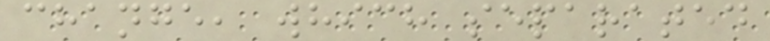change, which separated
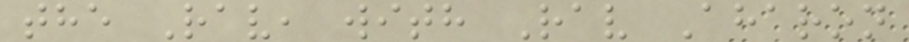the Rav, with Rav Aharon
